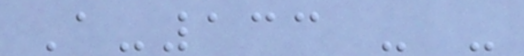A-133 - -
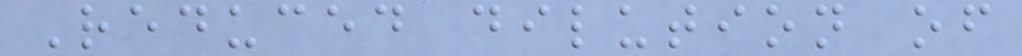Reduced dilution of
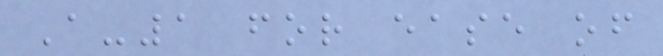A-1 for ease of
